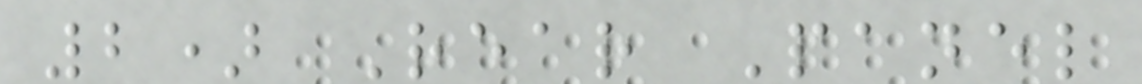2) Rear Panel
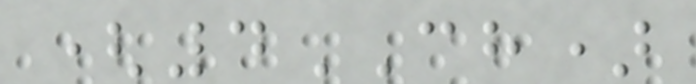(4CH)
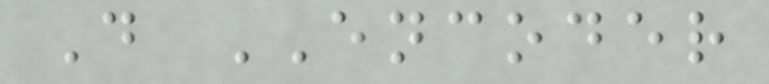D ENCODER
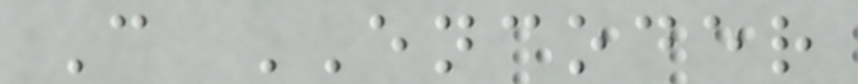C ENCODER
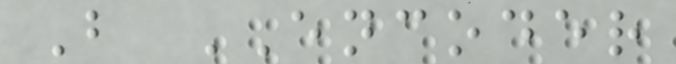B ENCODER
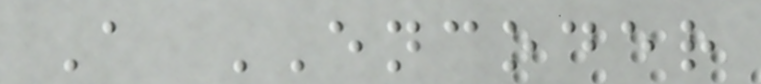A ENCODER
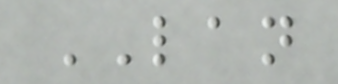LAN
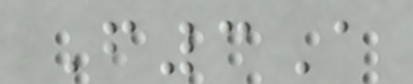F3A
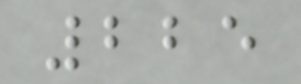225
